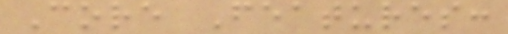Core Features:
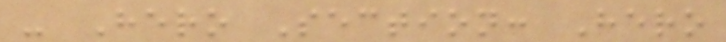- Hero Section: Hero
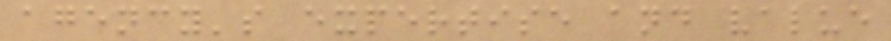agency's expertise and value
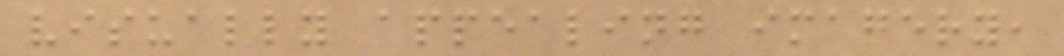visually appealing imagery,
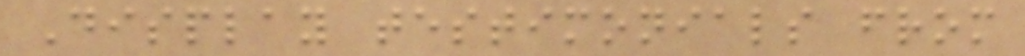Display testimonials from
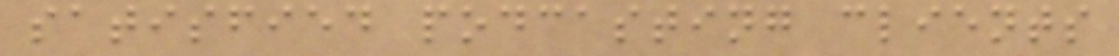satisfied podcasting clients
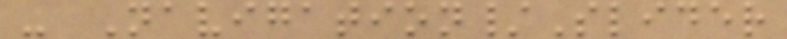- Navigation/Slider
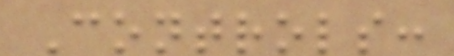Controls:
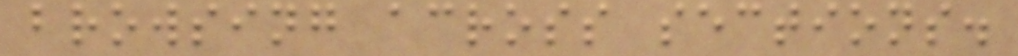browsing across sections.
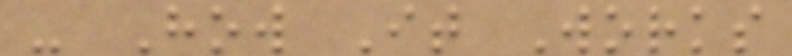- How It Works
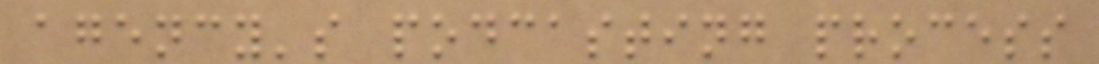agency's podcasting process
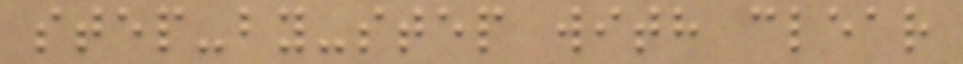step-by-step with clear
